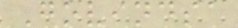Govindsa
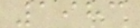1983
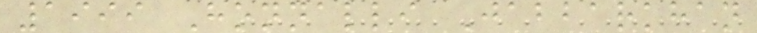1999 Honnalli Jabbarkhan
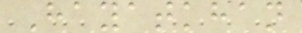Hayatkhan
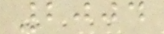2004
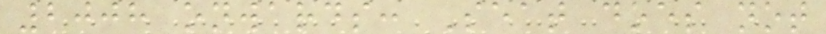2008 onwards: Seat does not
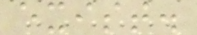exist.
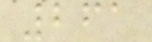261
